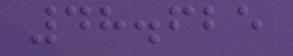48.625
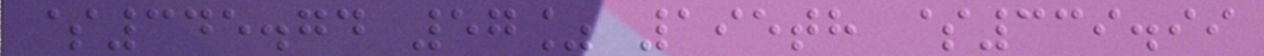$345.74 57% 195th $339.99
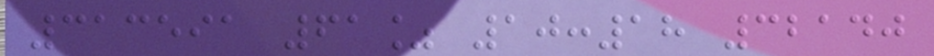313591 61% 10:18 32140
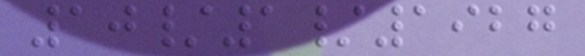10/1/1927
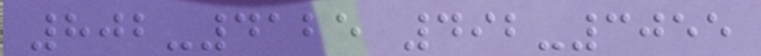802-4125 492-3055
